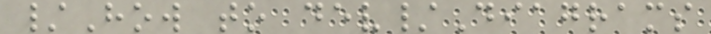/How to dev/Diagrams
